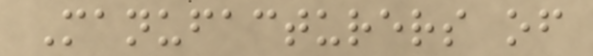Manufacturers of
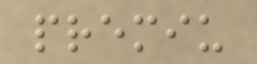premiu
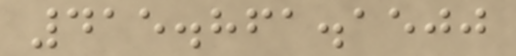415.861.1500
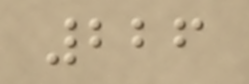226
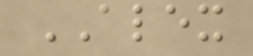ALEX
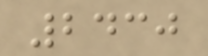2430
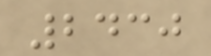2430
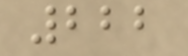222
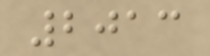2013
